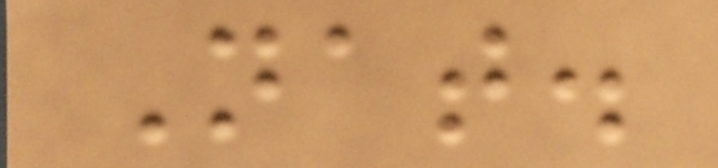Nat.
